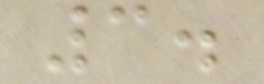3.
